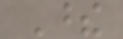These
